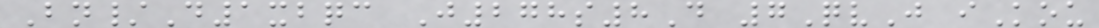Bn/D1xbqc J278s8D 7QvJ iKou
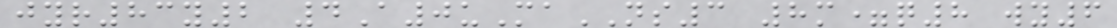jyr83y2 4A0uMaNS3 8m=q8 wy6
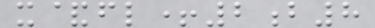x&fl+2b8
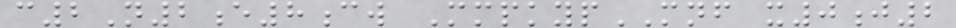c2N2e8cw MmpkypMNF x0j2
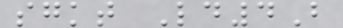sgkt Ld4B
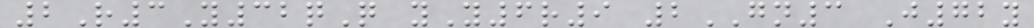2R3Y32qQ yY6r9 2GN3 J72y
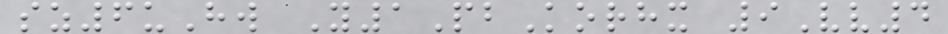sz6uHw Y1PbKorhx 9Vv4
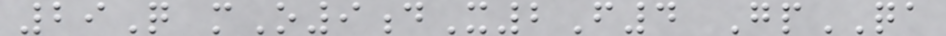29Q mO9dX2F4 GpQA
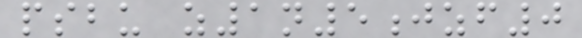psbu z1n5jzf0
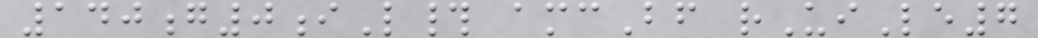140g0iL# amcBf rUiLe7
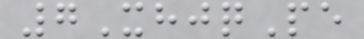7XhjqPe
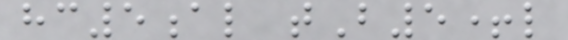hc5al tB5+l
